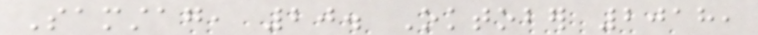Samstag, 20. Oktober 2018,
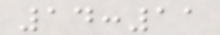14:11
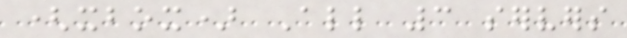(xbox) All 3 servers
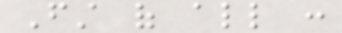First of all :
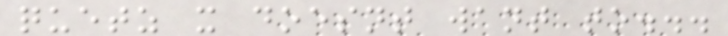quetz it doesnt want to...
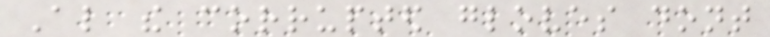Also the corrupted gloves dont
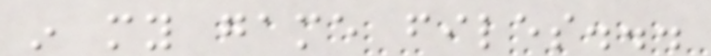in my game files...
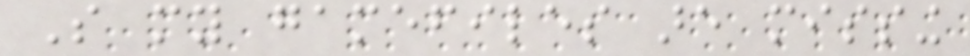So my gamefiles are missing
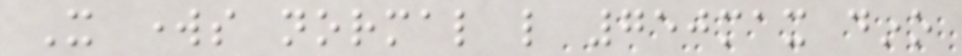It works normal like 750max dino
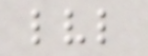lvl
